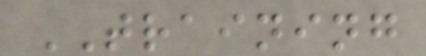TRAINING
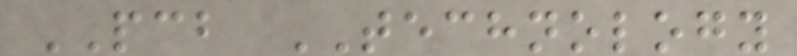PCB TECHNOLOGY
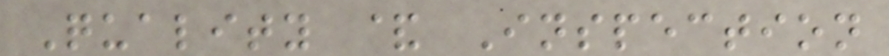Quality & Inspection
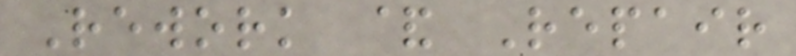Rework & Repair
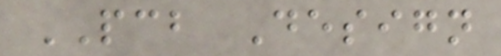PCB Design
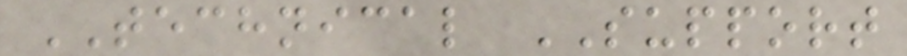TECHNICAL SUPPORT
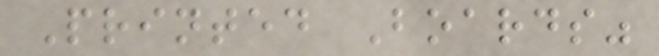Printed Boards"
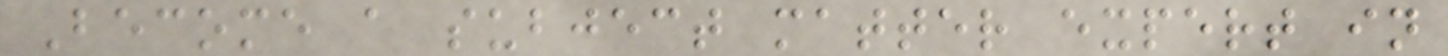Become a subject matter expert in
